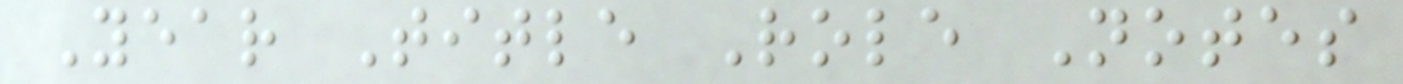Year Title Role Notes
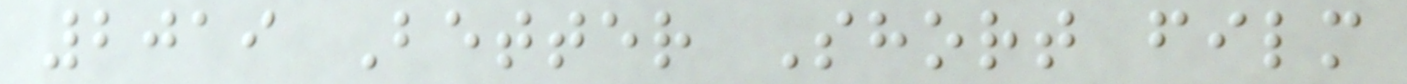2019 Better Short film
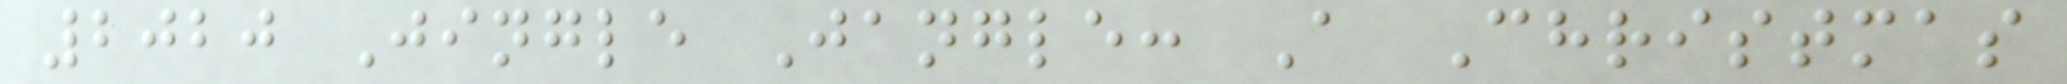2020 Jingle Jangle: A Christmas
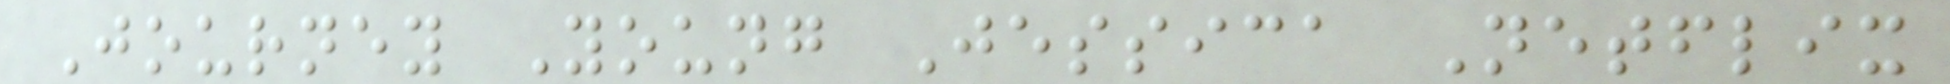Journey Young Jessica Netflix
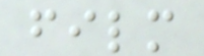film
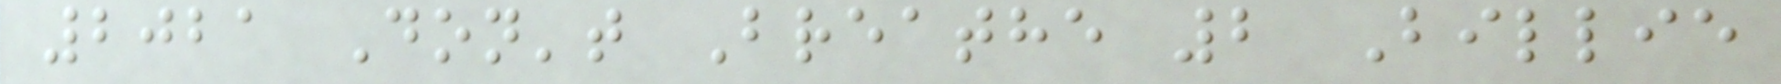2021 Don't Breathe 2 Billie
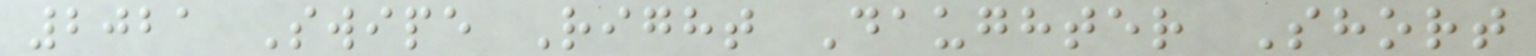2021 Swipe Right Daughter Short
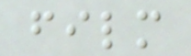film
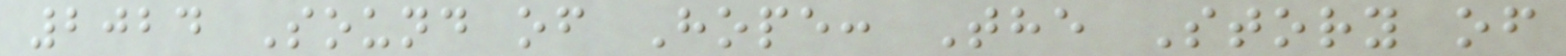2024 Sound of Hope: The Story of
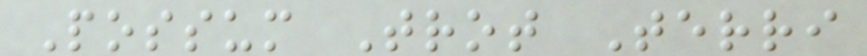Possum Trot Terri
